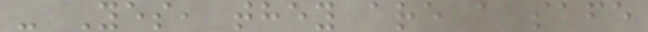- Yes, they are a safe
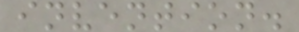invention.
